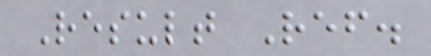Result Ref.
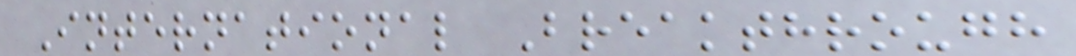International Breakthrough
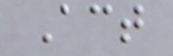Act
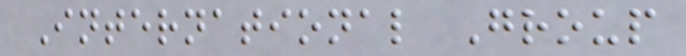International Group
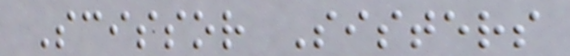Scissor Sisters
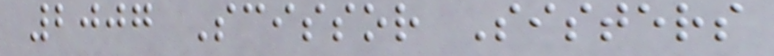2007 Scissor Sisters
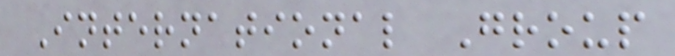International Group
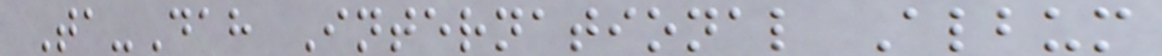Ta-Dah International Album
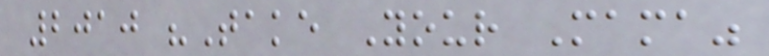2010 "Take Your Mama"
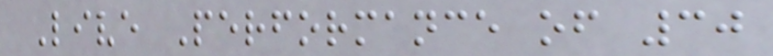Live Performance of 30
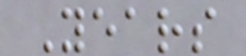Years
